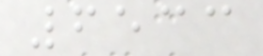6533
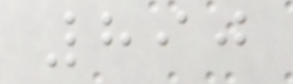890
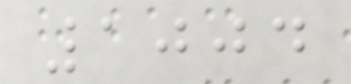1004
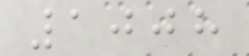1008
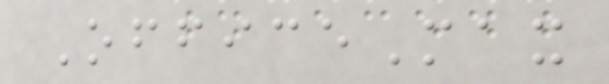OfficeMax
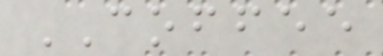COFFEE
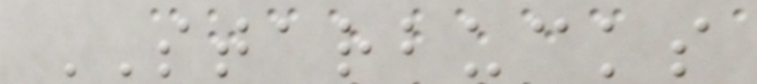STARBUCKS
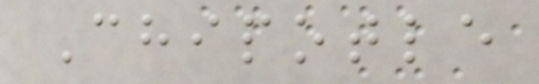Chipotle
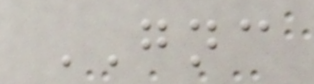GNC
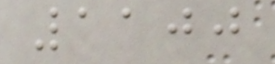1100
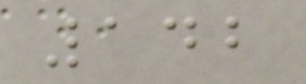142
